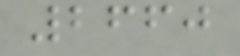2660
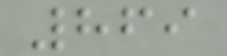869
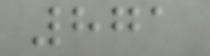871
